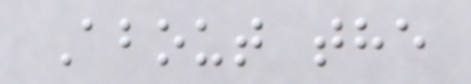About the
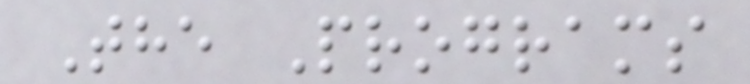The Programs
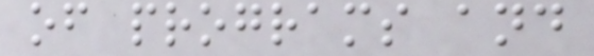of programs and
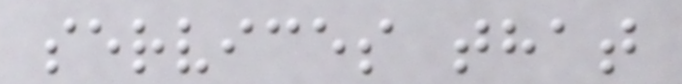services that
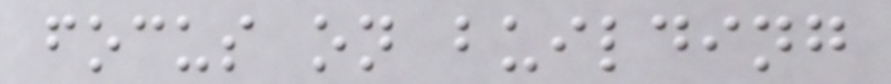focus on building
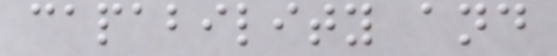capability and
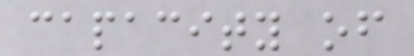capacity of
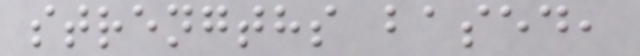strengths based,
